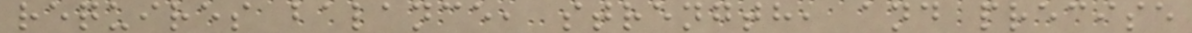requires balance, strength, and precise
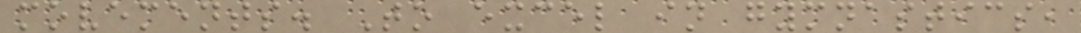movements. To excel in gymnastics,
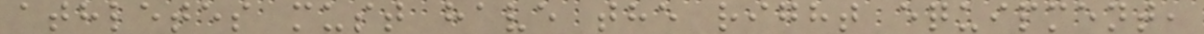athletes must have the right equipment,
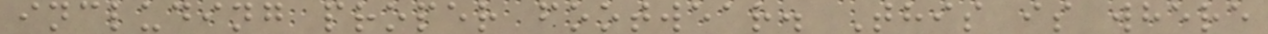including proper footwear. This is where
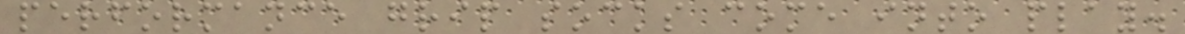performance grip socks come into play.
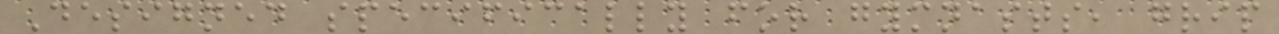Designed specifically for gymnasts, grip
